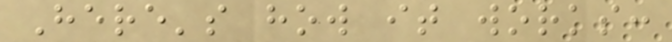Here's how it works:
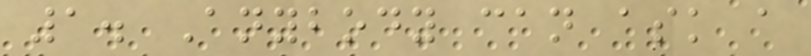1. Anybody can ask a
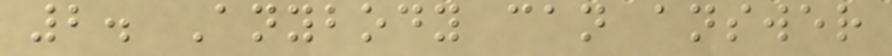2. Anybody can answer
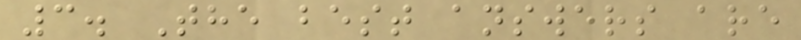3. The best answers are
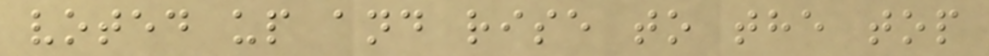voted up and rise to the top
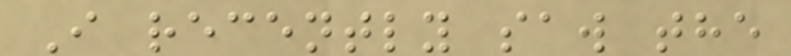I recently saw the
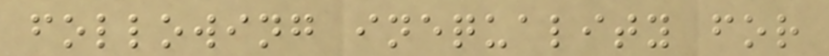following inequality for
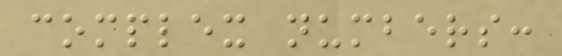complex numbers:
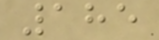185
